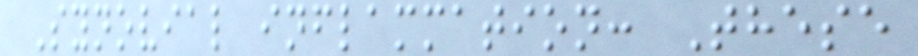Synovial inflammation: These
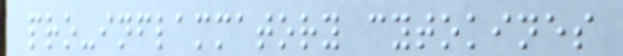pro-inflammatory cytokines
